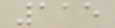115
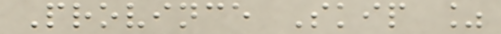Province Skip %
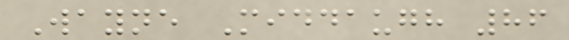Wayne Middaugh 86
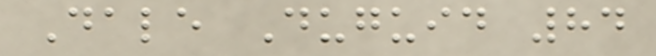Dale Duguid 84
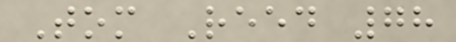Tom Reed 78
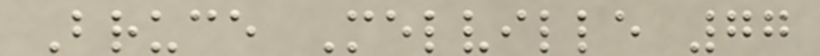Bruce Melville 77
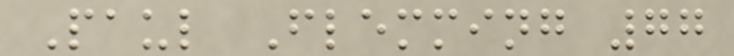Paul Flemming 77
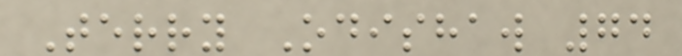Terry Odishaw 74
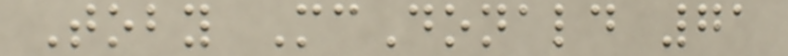Toby McDonald 71
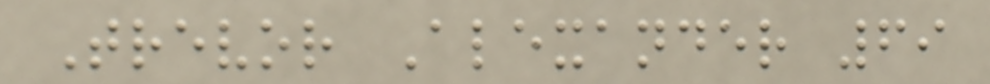Trevor Alexander 69
